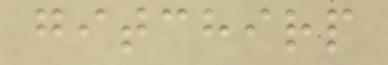gitchirp
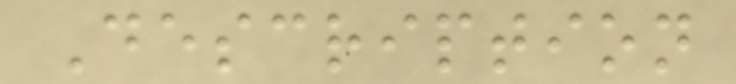Description
